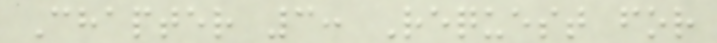Chapter 3: Request for
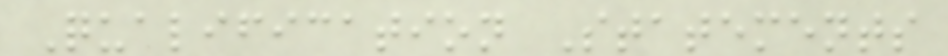Qualification Statements
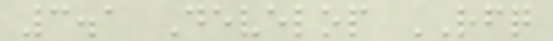3.1 Develop RFQ
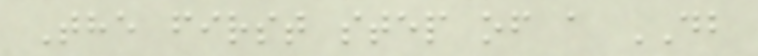The first step of a DB
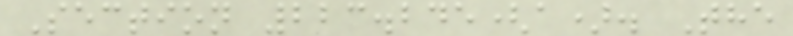Section 223.245(a). The
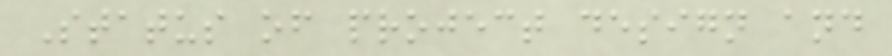Status of project design and
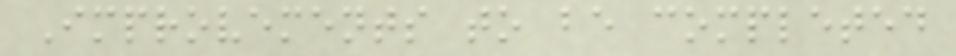Improvements to be completed
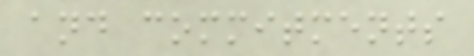and commitments
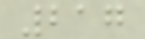217
